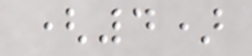(4)
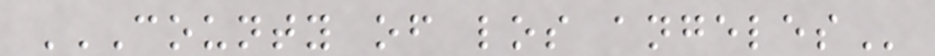COUNTY OF LOS ANGELES
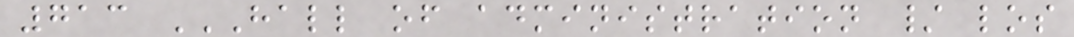713 HALL OF ADMINISTRATION / LOS
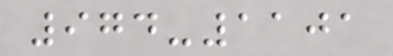974-1101
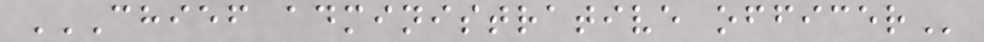CHIEF ADMINISTRATIVE OFFICER
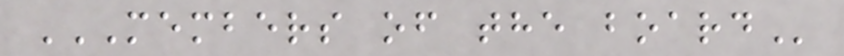MEMBERS OF THE BOARD
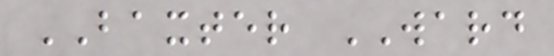BAXTER WARD
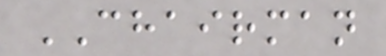CHAIRMAN
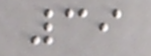39
